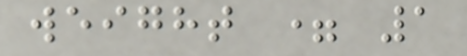weight = 1
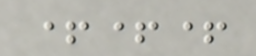+++
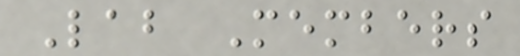Lab Members
